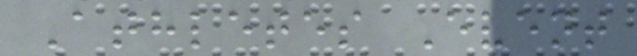Athletes Event
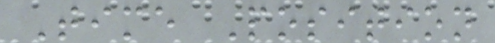Time Position
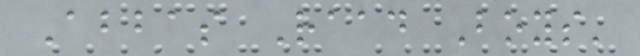Abbas Raad Boys'
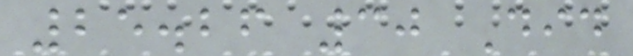25.26 30 Did
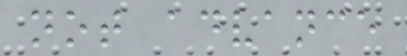not advance
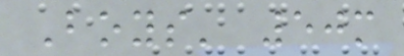Boys' 50m
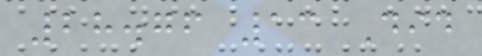28.76 13 Did
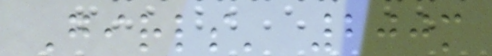Girls' 200m
